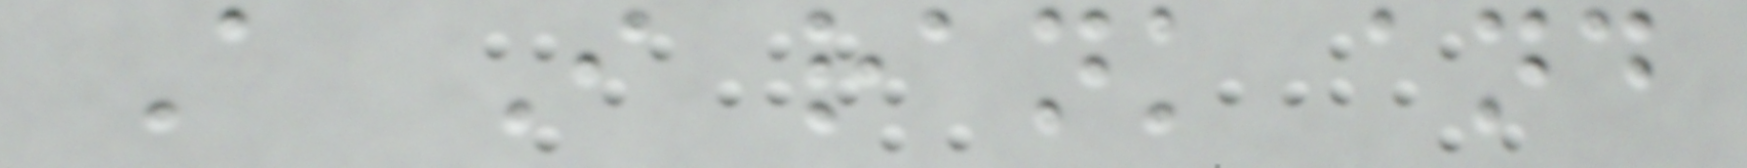A I rank and
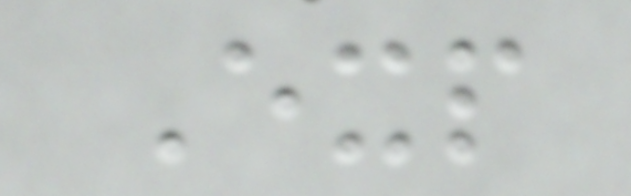Exp
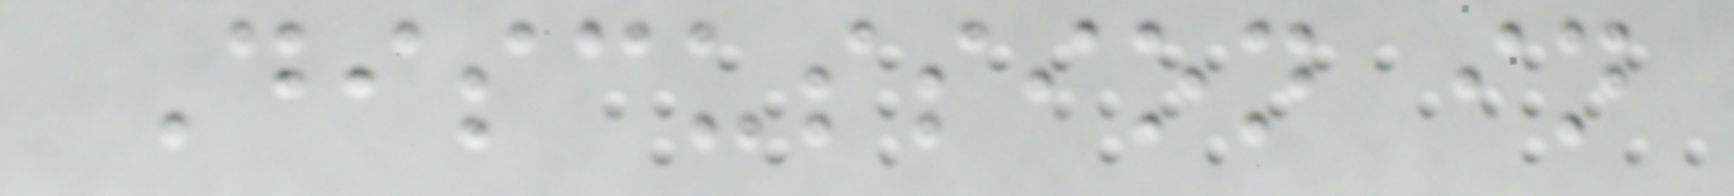Discussion in
